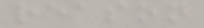reason
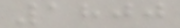1800
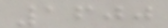1600
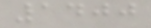1400
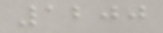1200
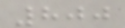800
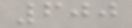600
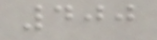400
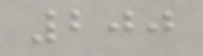200
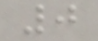0
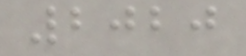2020
